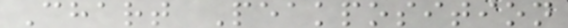Chart Peakposition
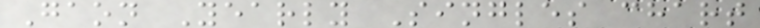Gaon Yearly Singles chart
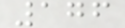176
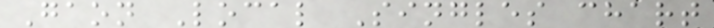Gaon Local Singles chart
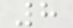8
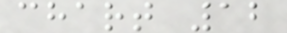chart 12
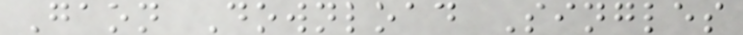Gaon Download Singles
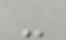-
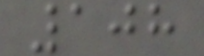108
